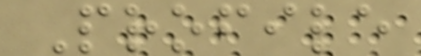Profile
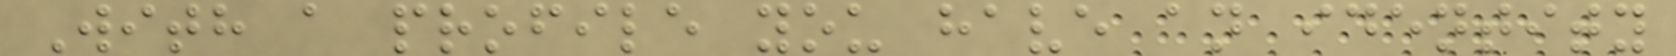With a profile you have an identity
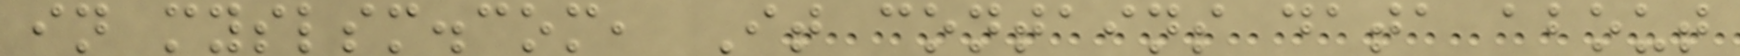in myslsm.com, It contains data about
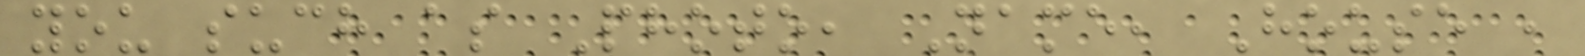you such as Photo, Name, House ,
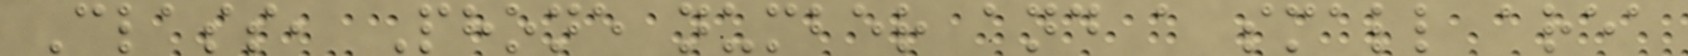Class, Phone number and a small area
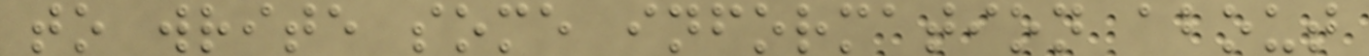to write some information about
